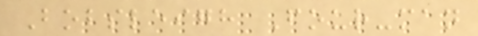Bobsleigh Four-man
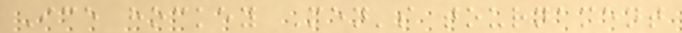Ice hockey Men's tournament
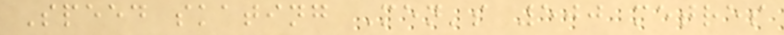Speed skating Men's 500 metres
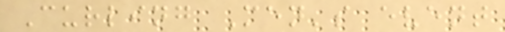Curling Men's event
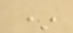*
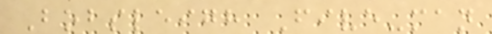Bobsleigh Five-man
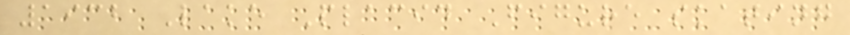1932 Lake Placid Figure skating
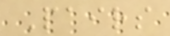Pairs
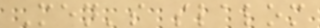Men's slalom
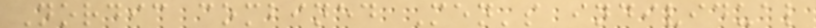Nordic combined Men's individual
